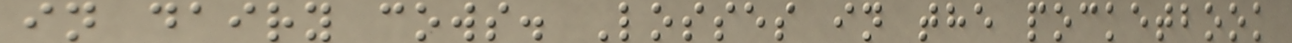in dairy cows. Losses in the pocketbook
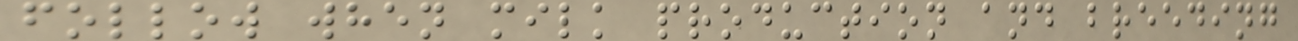follow when milk production and breeding
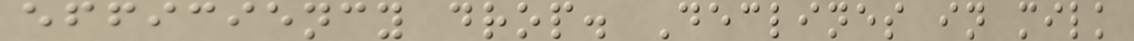efficiency drop. Declines in milk
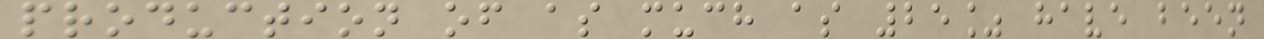production of as much as 25% have been
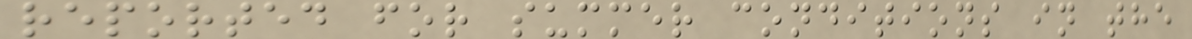reported for summer conditions in the
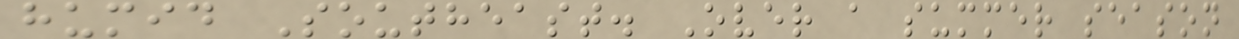humid Southeast. Over a summer season
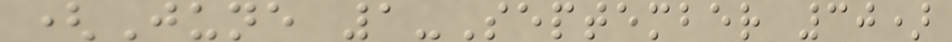(June 1-September 30)
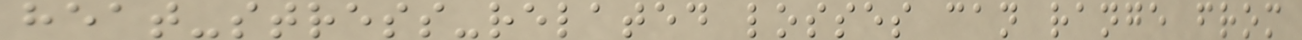heat-stress-related losses can range from
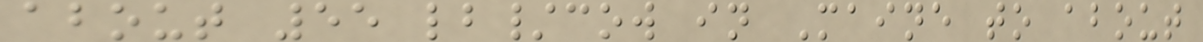about 55 lb/cow in Maine to about
